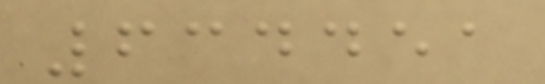634451
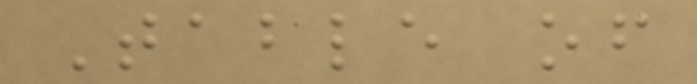Table of
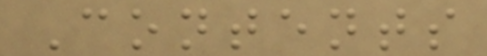Contents
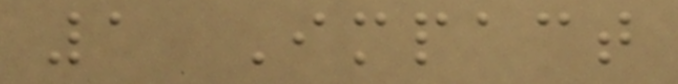1 Impact
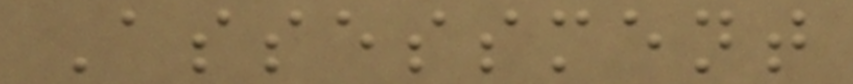Assessment
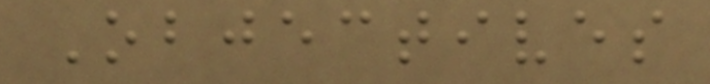Objectives
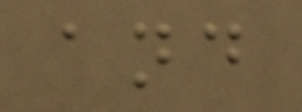and
